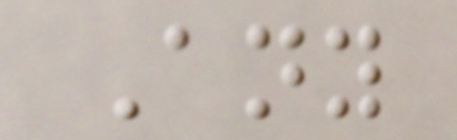Any
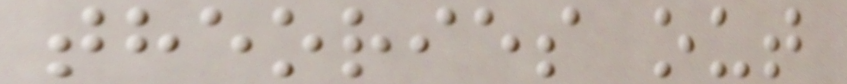theories out
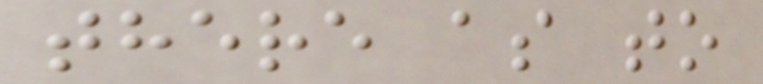there as to
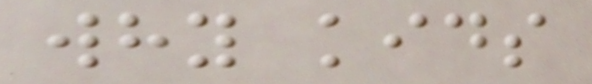why kids
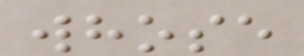whose
